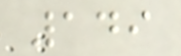149
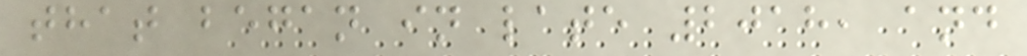that began in late 2018, and
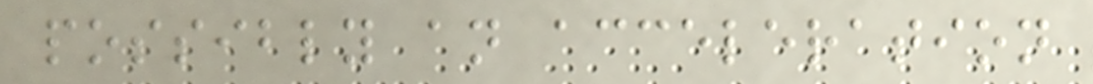possibly an acceleration
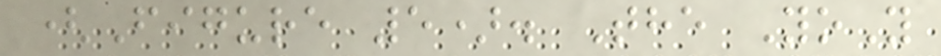(Figure 5). The YoY
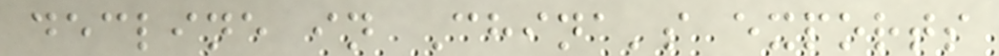decline in China's exports
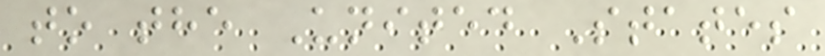to the United States
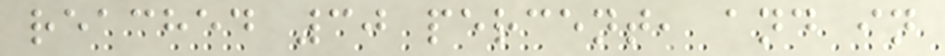reached 30 percent, and in
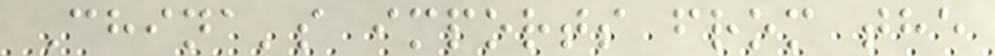China's imports from the
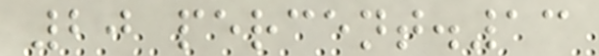20 percent.13
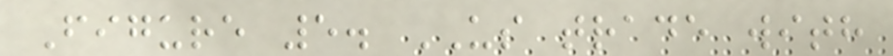Figure 5. US trade with
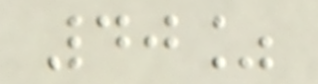40%
